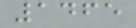1465
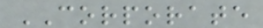CORPORATE
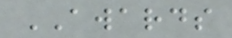AWARDS
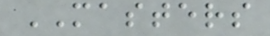MASTERS
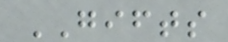GIFTS
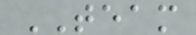TEAM
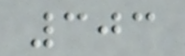303
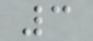3
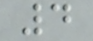4
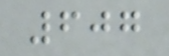607
